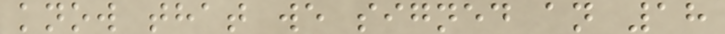know that we signed an 18
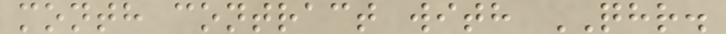month contract with QHR.
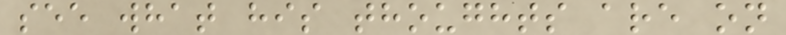see what his thoughts are on
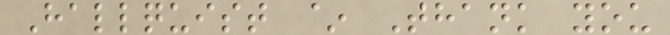Hallquist ~ Thank you
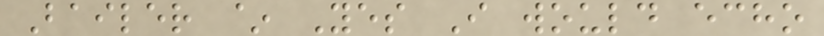Bailer ~ Yes I would echo
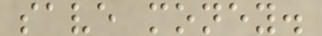save money.
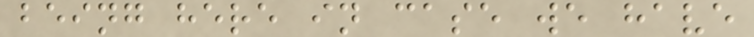being here in case we have
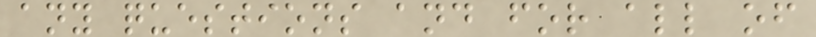any questions and for all of
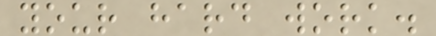your hard work.
